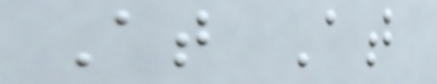At At
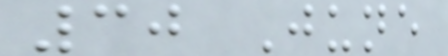30 June
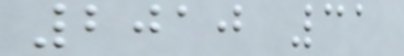2010 31
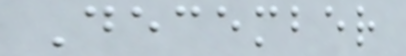December
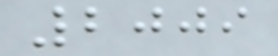2009
